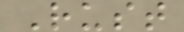Rust
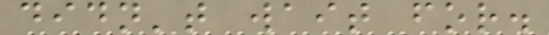didn't wait for.
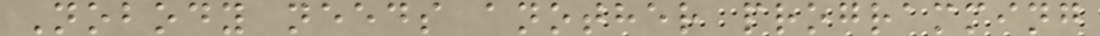Nobody needs another programming
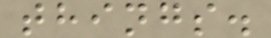things.
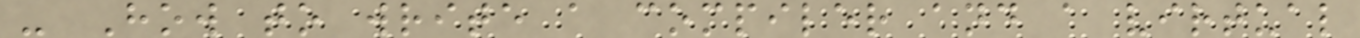- How to write a compiler and a virtual
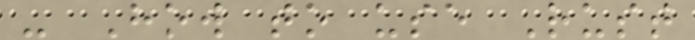- How to use Rust
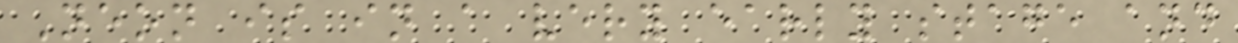Neon is in a very early stage and
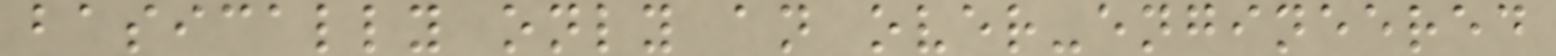basically only an over-engineered
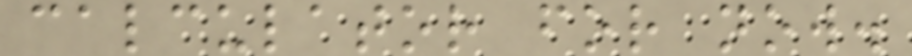calculator for now.
